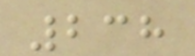238
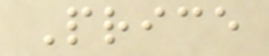Price
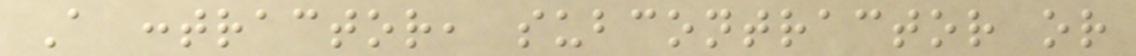A contractor, subcontractor or
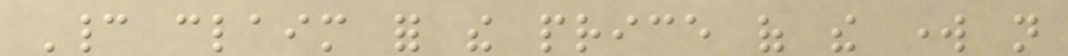Cannot claim for the price of the work not
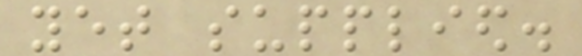yet supplied.
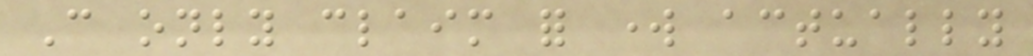Can only claim for work actually
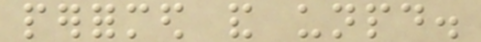performed and unpaid.
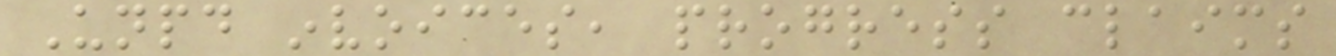Unpaid invoices, progress claims
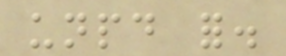unpaid for.
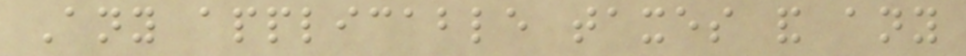Any applicable taxes and any
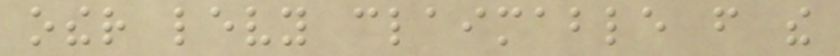other levy claimable from the
